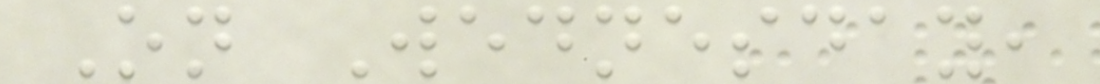On Wednesday,
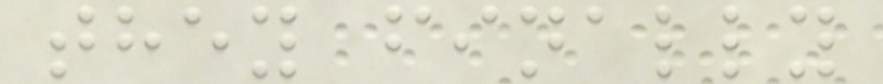they finally
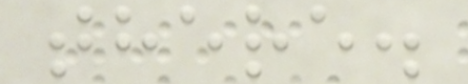there.
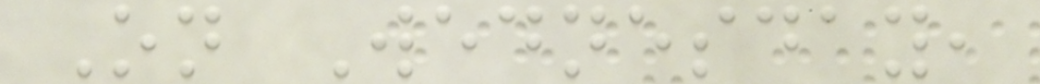On Wednesday,
